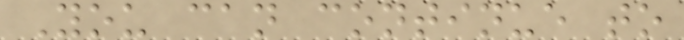You can continue to
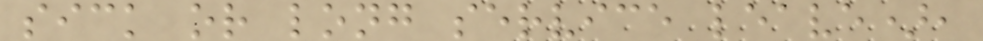sick or long service leave),
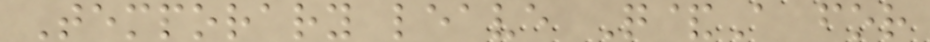Temporary leave Q&A for
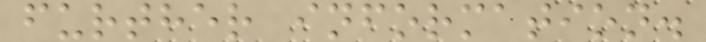further information.
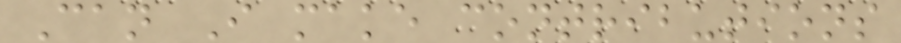Can I make contributions
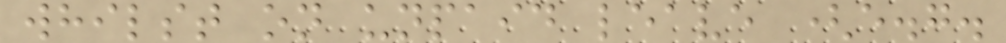whilst on unpaid leave (e.g.
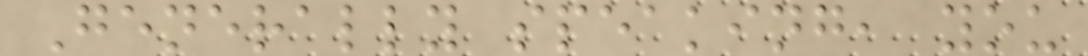Generally speaking, you
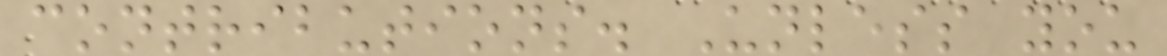contributions. Unless you
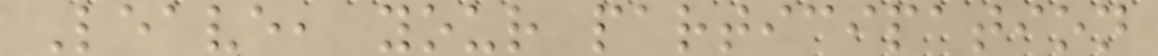Leave, your participation
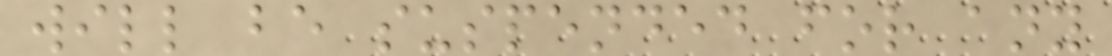will be suspended for any
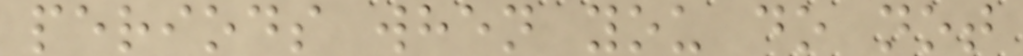periods when you do not
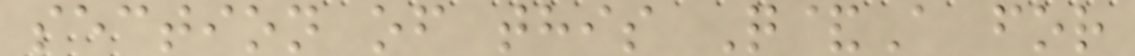section of this Q&A for
